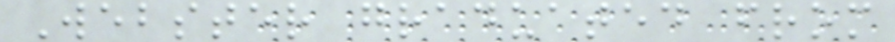Webster graduated from
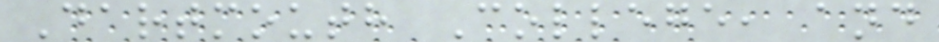Dartmouth College, and
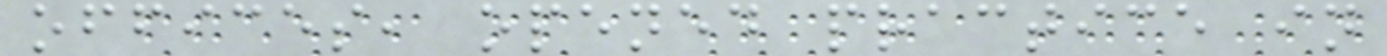offices, opened practice in
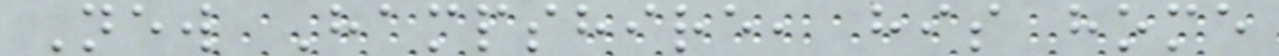New Hampshire, his home
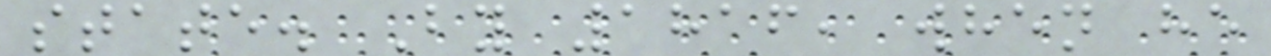state. By 1816, when he
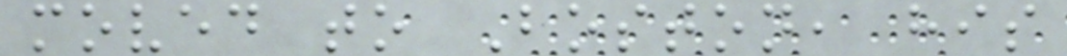moved to Boston, his
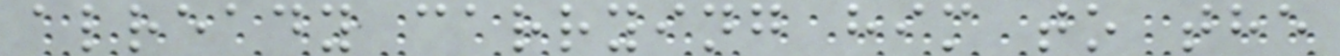already carrying him to the
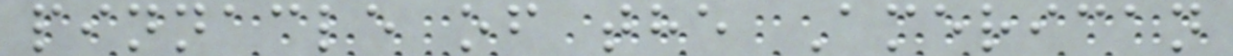pinnacle of the American
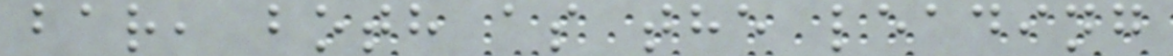bar, both as the leading
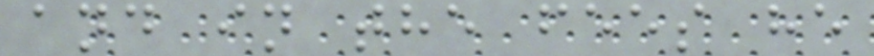and in the fees he
